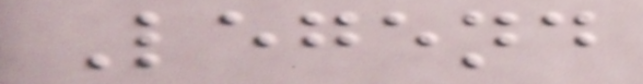Legend
